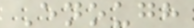Enough
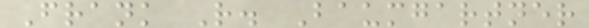Frank R. Baumgartner
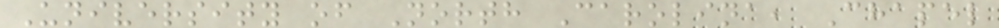University of North Carolina, Chapel
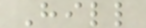Hill
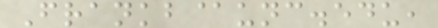Frankb@unc.edu,
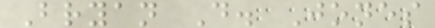Bryan D. Jones
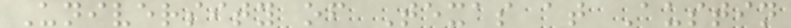University of Texas at Austin
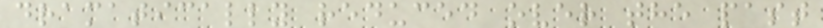dramatically reduced over the past
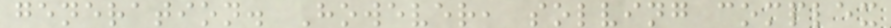generation. However, solving complex
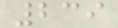239
